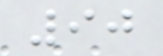90
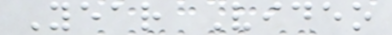Year Video
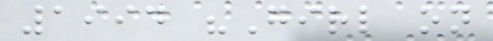1994 "Girl on
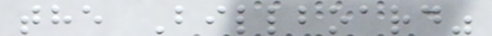the Billboard"
